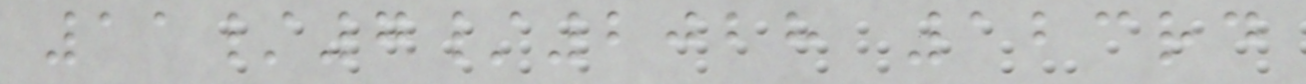11/7/2028 123rd
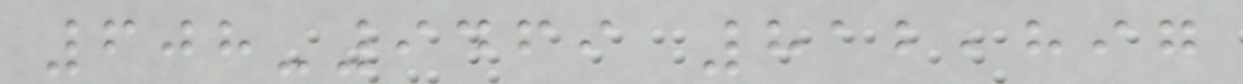608-9469 812,897
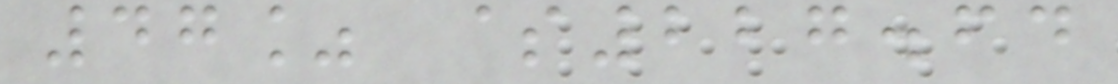47% $227.64
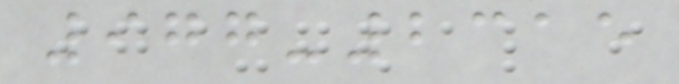977-2315
